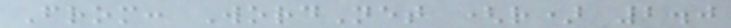From: WordNet (r) 2.0
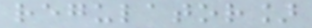regulator]
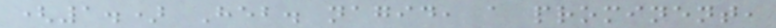(1.) Heb. nagid, a prominent,
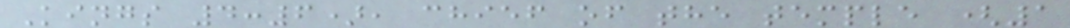Kings 4:6), chief of the temple (1
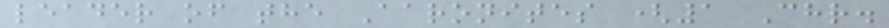leader of the Aaronites (1 Chr.
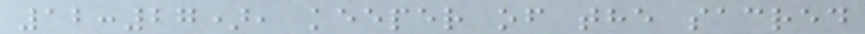12:27), keeper of the sacred
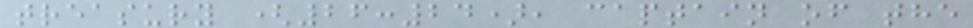treasury (26:24), captain of the
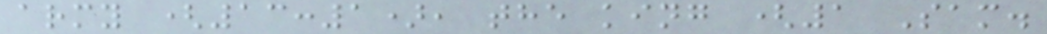army (13:1), the king (1 Sam.
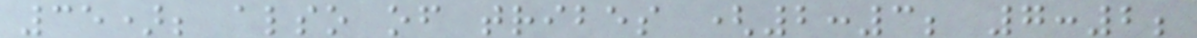35); also of tribes (2:3; 7:2;
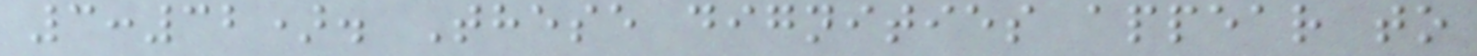3:32). These dignities appear to
